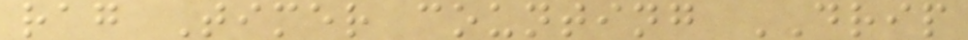rag Timer counting DRIP
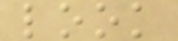look
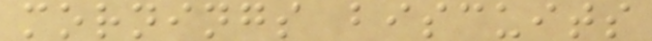mornings biscuits
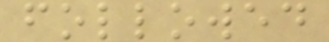followed
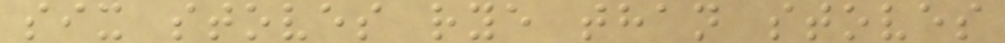six stoves rye than stoves
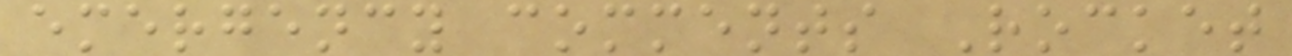emergency comments Rocket
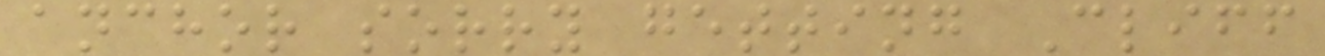anchor sorry getting Cliff
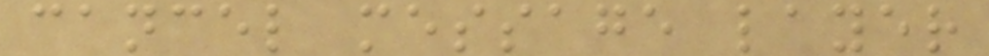cancel message layer
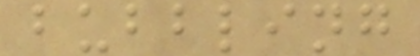bubbling
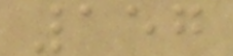157
